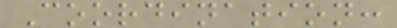Coordination:
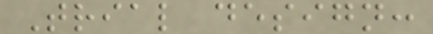Trial design:
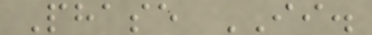Phase II.
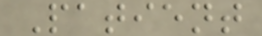Patient
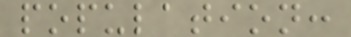population:
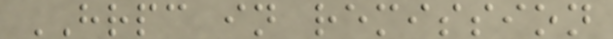HRPC in remission
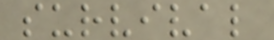survival
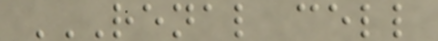RENAL CELL
